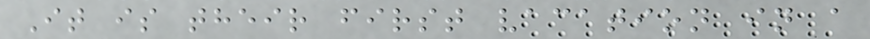It is their first vacation in a
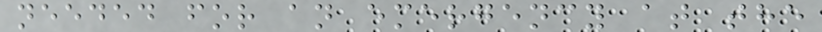needed for an emergency at the
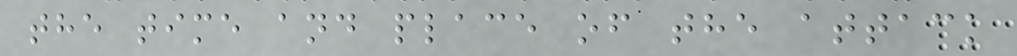the time and place of the attack
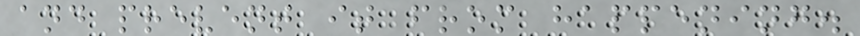and prevent it from happening.
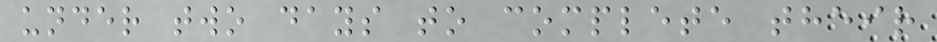under two days to complete their
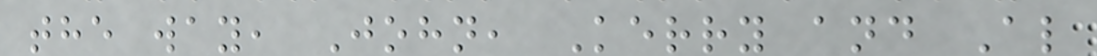the way, John, Kerry and Al
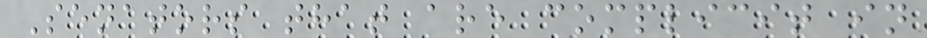Senators that are complicit in
